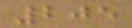205
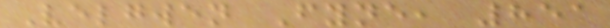Velgwen Fyne, 851
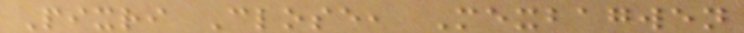Pixri Close, Mexbagwen
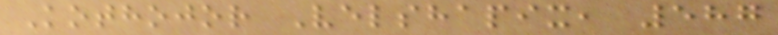Kothojor Velshapix, 587
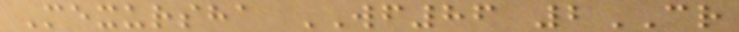Mexursha WF86 2CR
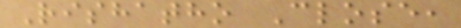Rishatho Close,
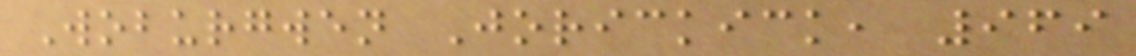Woburgwen Jorickick, 969
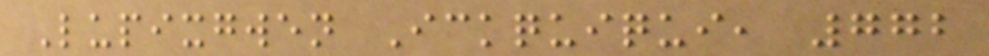Lupixgwen Ickquiqui, 772
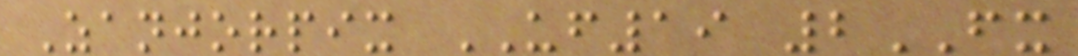Zanjorpix UF19 2FX
